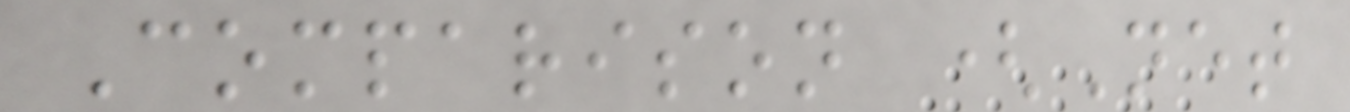Comparison (Net
